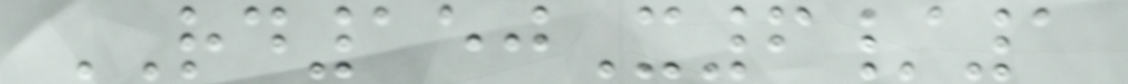RD150X6/1
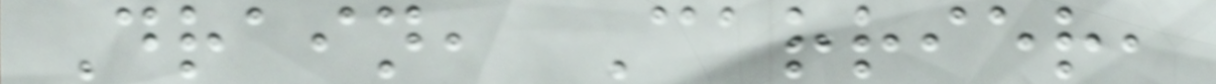Drain, Carrier,
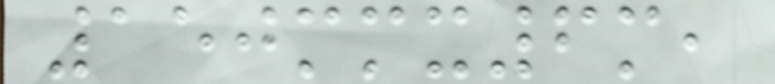150mmx6m,
